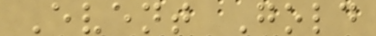Event Gold
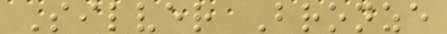Silver Bronze
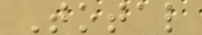Total
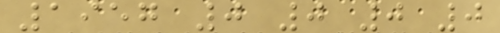1957 0 0 0 0
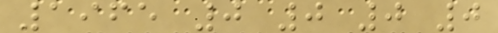1965 0 0 0 0
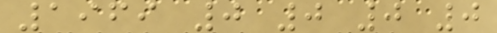1969 0 0 0 0
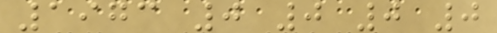1973 0 0 0 0
